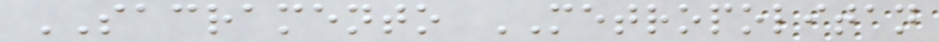SACRAMENTO METROPOLITAN
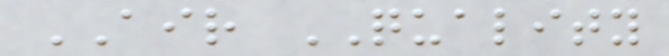AIR QUALITY
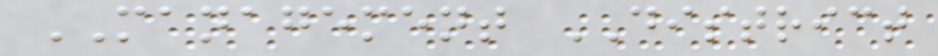MANAGEMENT DISTRICT
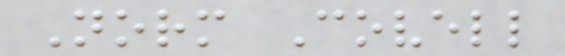Norm Covell
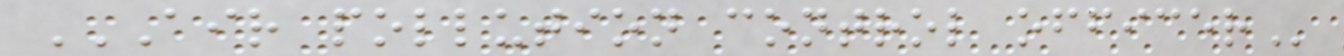AIR POLLUTION CONTROL OFFICER
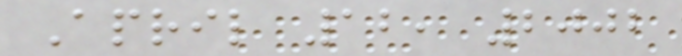April 12, 2002
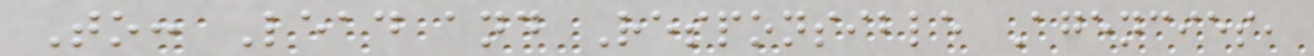To: Lead and Responsible Agencies,
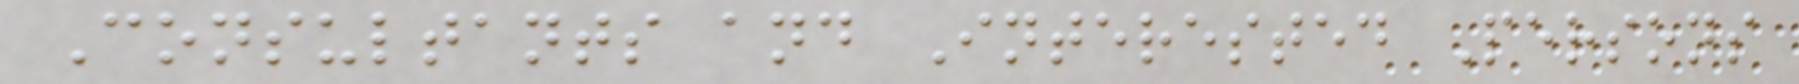Consultants and Interested Persons
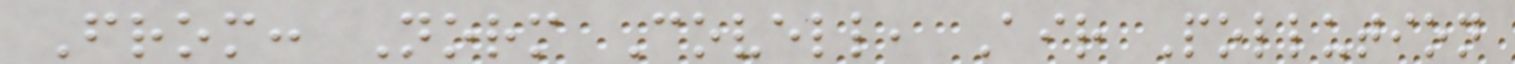From: Norm Covell, Air Pollution
